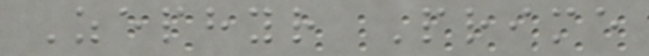Zephyr Prime
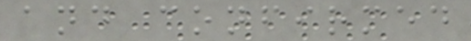and confirmed
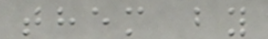them by
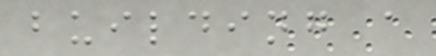building a
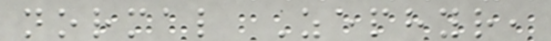normal Zephyr,
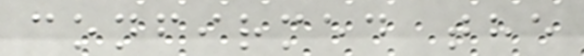confirmed the
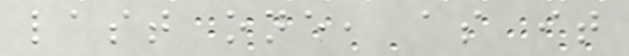last one, as it
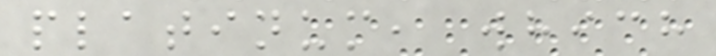platinum, which
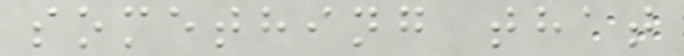something that
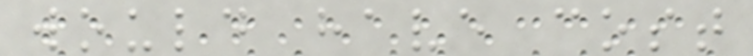would have cost
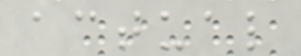actual
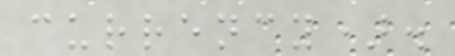currency).
